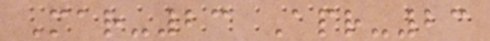Mar-23 Apr-23
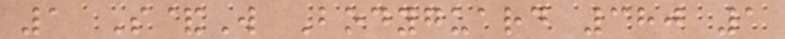1 S&W Bodyguard 380 1
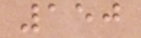150
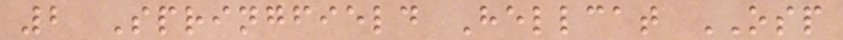2 Springfield Hellcat OSP
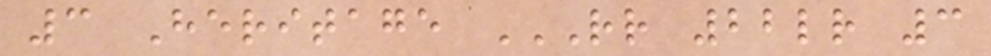3 Heritage RR 22LR 3
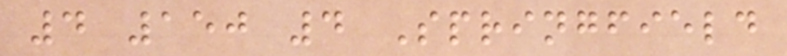4 150 4 Springfield
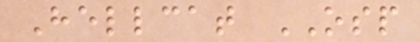Hellcat OSP
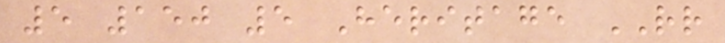5 150 5 Heritage RR
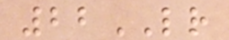22LR
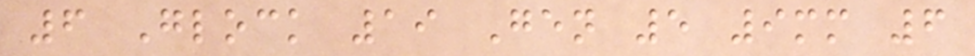6 Glock 19 Gen 5 9mm 6
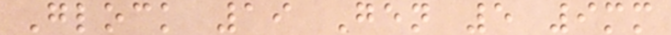Glock 19 Gen 5 9mm
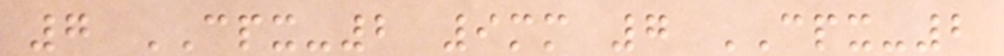7 CPX-2 9mm 7 CPX-2
